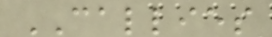CALLIES
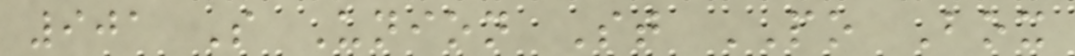901 S Union St PO Box
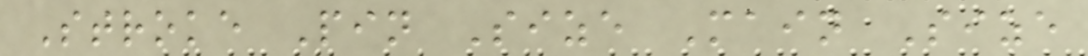Stroke Pin Size Main Size
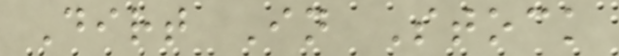Dirt In Stock
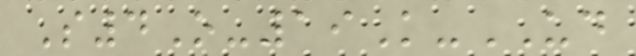S4O-19K-UD
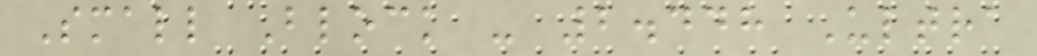Small Block - 2.448 Ultra
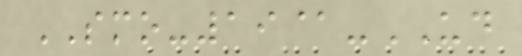SMO-19@-UD
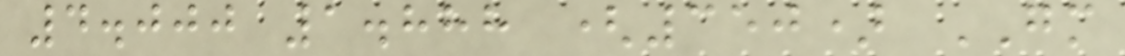4.000 1.888 (350) GM
